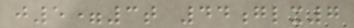j5=3t 44glx7
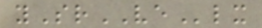ySrVElx
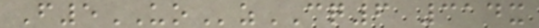F5UOzCQ6 314x
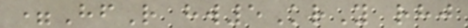=HfR hw5KrY rhj
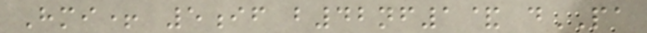Hmi+ 5if b42nf1& dPA
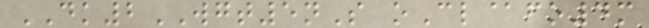DK2WGT5nS oCl@fo4m
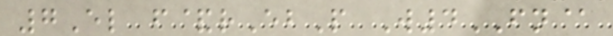7El f&rEbP W4FN@
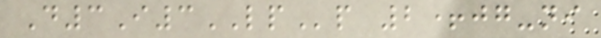D3I3LPp 2+jg-ni
